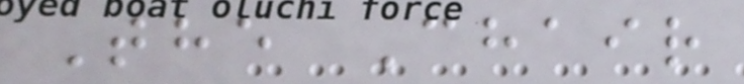The Chair
